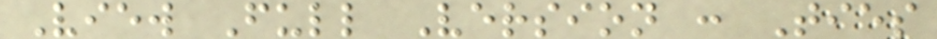View Full Version : Ties
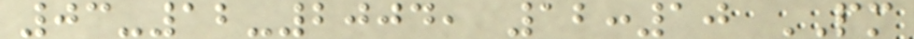03-12-2004, 12:10 PM
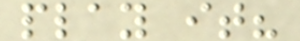play it?
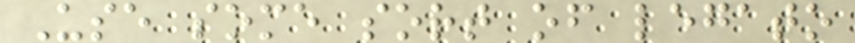Use some sort of legato
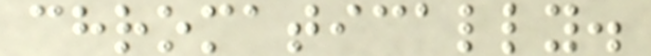chromatically.
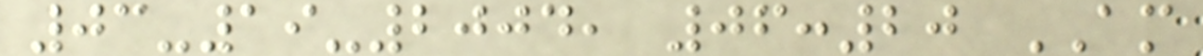03-19-2004, 06:20 AM
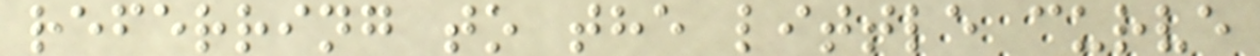referring to the little curve
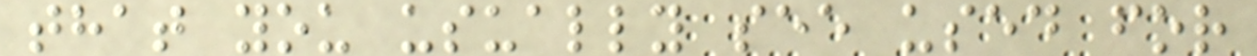that you usually see used for
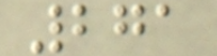271
